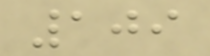109
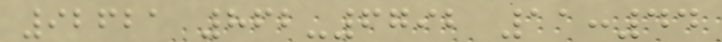92621 862-6792 11:44
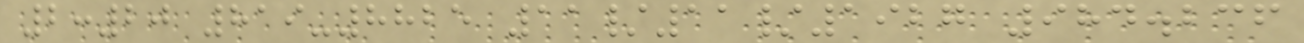2:20 819-8825 11/11/1927 984.236
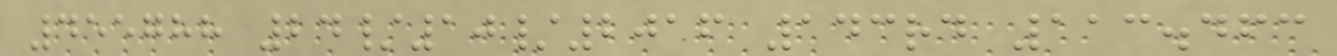455788 24/10/2016 143rd 113.463
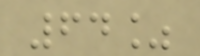64%
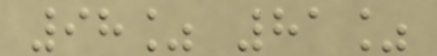98% 81%
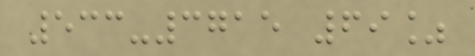533-3715 69%
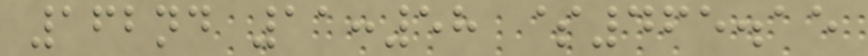162nd 11:58 $465.15
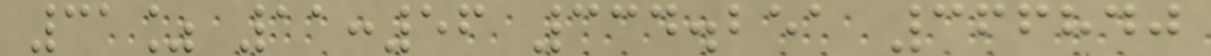31% 11:56 334.251 366840
